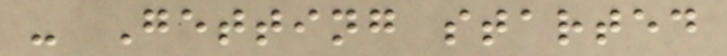- Getting started
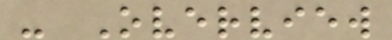- Overview
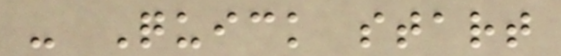- Quick start
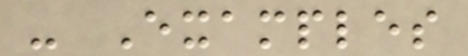- Examples
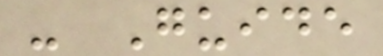- Guide
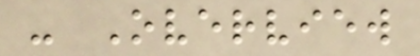- Overview
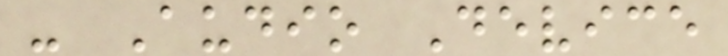- Audio Device
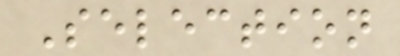Selection
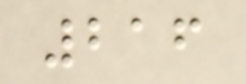216
